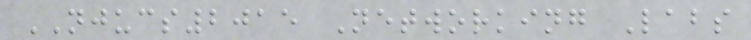NJUCS2015 Networking Labs
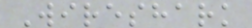Wireshark
